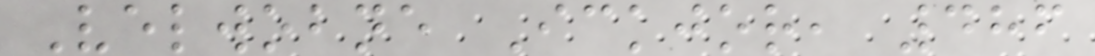Velwobne Ickjor, 486
